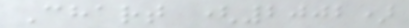Chart (2002)
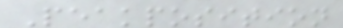Peakposition
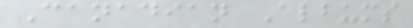Canadian Albums
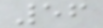56
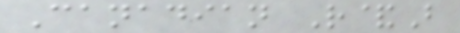Canadian R&B
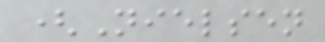(Nielsen
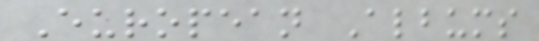European Albums
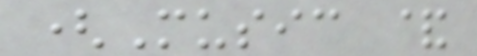(Music &
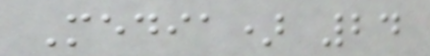Media) 24
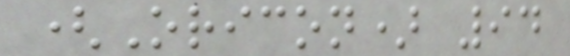(Oricon) 94
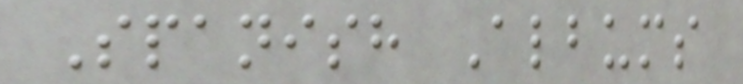Spanish Albums
